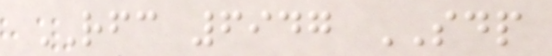RFC 6947 SDP
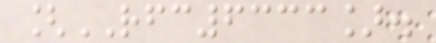[RFC6333].
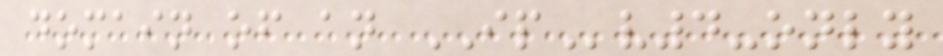domain of an IPv4-only
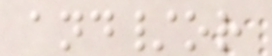and/or
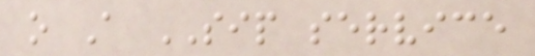o A SIP service
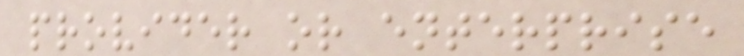provider or enterprise
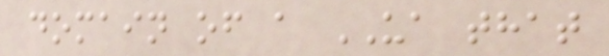domain of a UA that
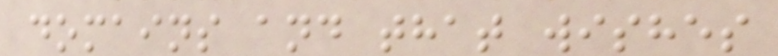domains and that wishes
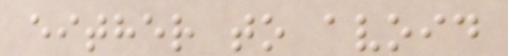either to avoid
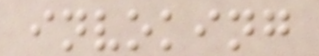invoking
